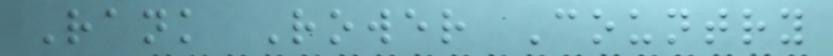Rank Rower Country
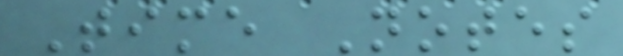Time Notes
